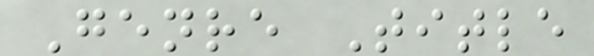Genre Title
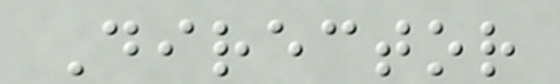Director
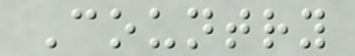Country
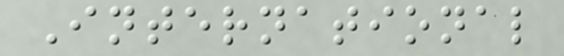International
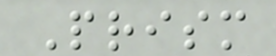Prism
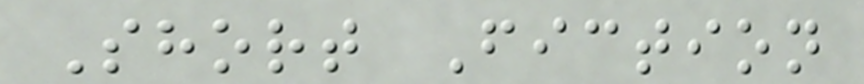Short Fiction
